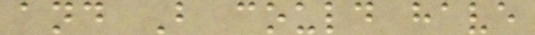and B could have
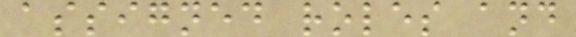assigned roles and
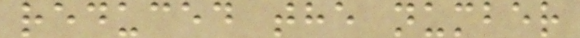reduced the number
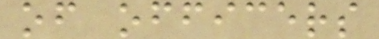of officers
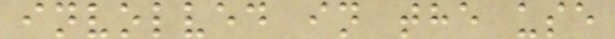involved in the use
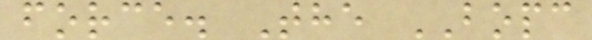force. The BOPC
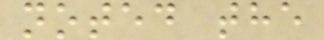noted the
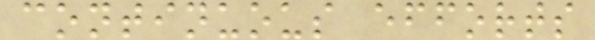continuous efforts
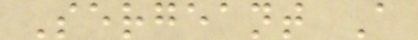Sergeant A
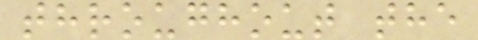throughout the
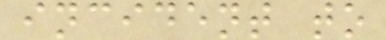incident to
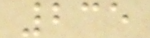235
